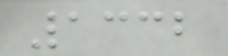1332
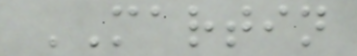MARTIN
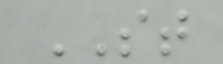ST
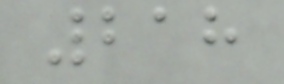218
